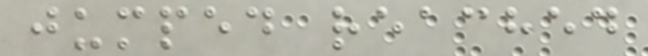jumped reached
